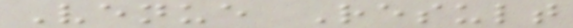Venue Result
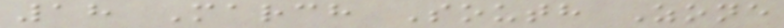18 March South Zone
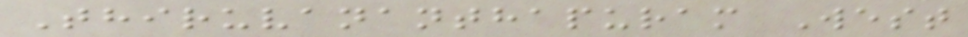Thiruvananthapuram West
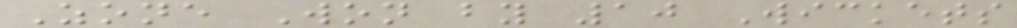Zone Won by 10 Wickets
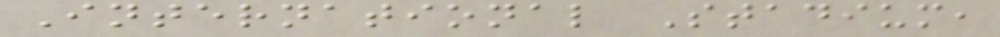International Stadium,
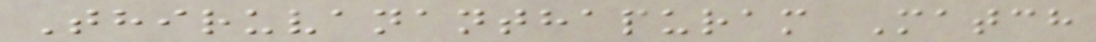Thiruvananthapuram Match
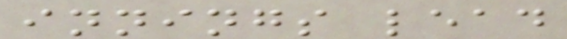innings lead
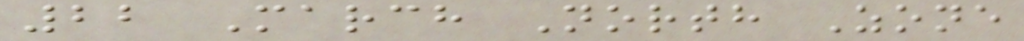22 March North Zone
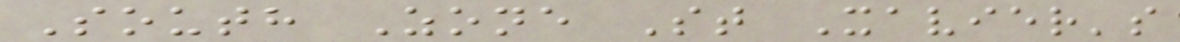South Zone St Xavier's
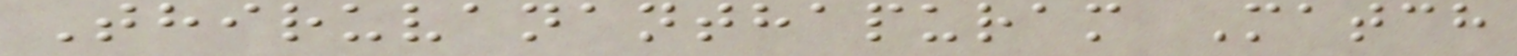Thiruvananthapuram Match
